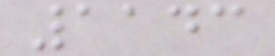1143
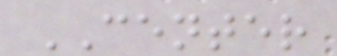CENTER
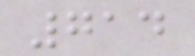714
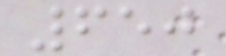650
